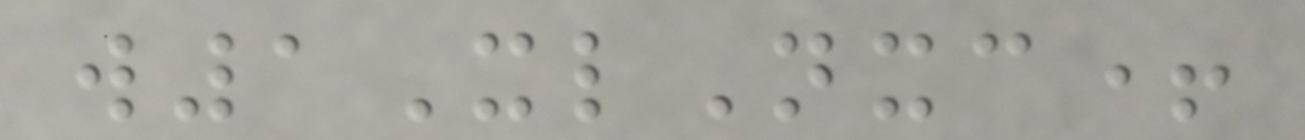w1XlNxc+
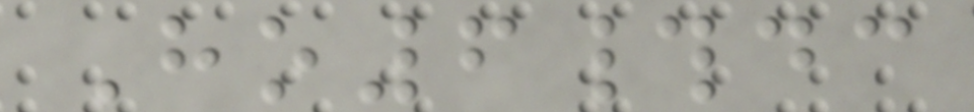Ho6#dc
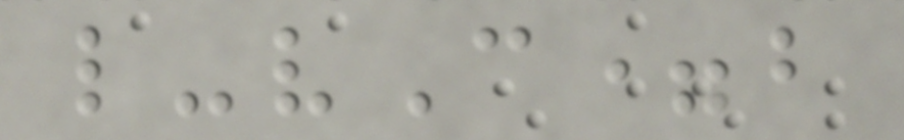l-vC=b
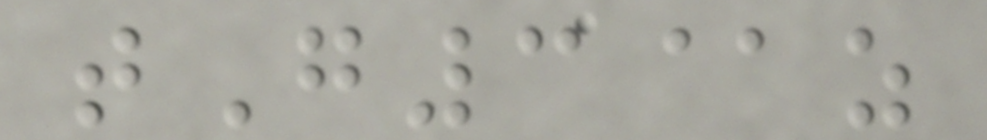tG3@z
